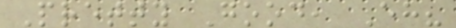Pretty Good, Eh?
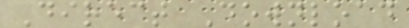Direct Download
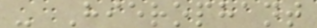- Hierophant
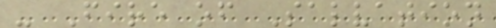- Fire of Salvation
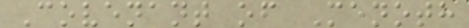Covenant of Menoth
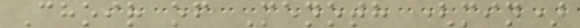Choir of Menoth (min)
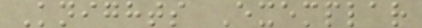Knights Exemplar
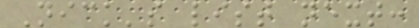Nick's list next:
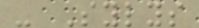- Sylys
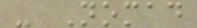- Nomad
